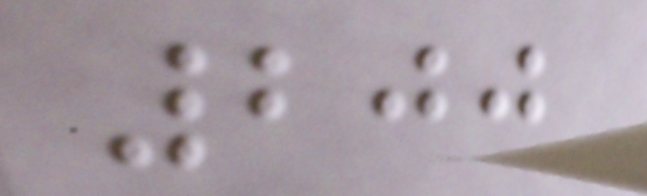200
